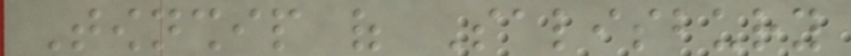Township of Salisbury
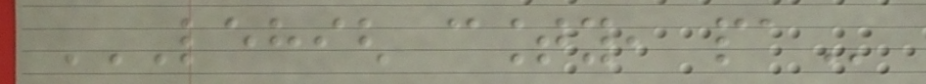LEHIGH COUNTY, PA
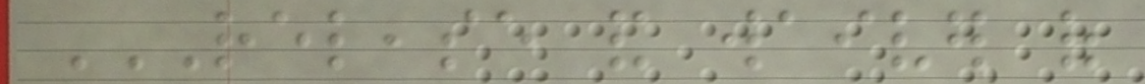RELEASE AND WAIVER OF
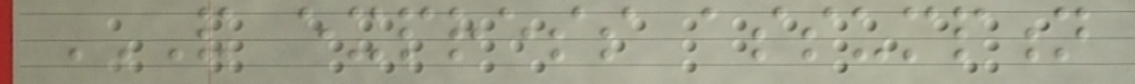AND EXPRESS ASSUMPTION
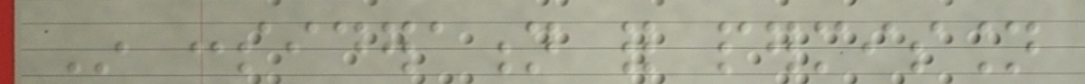In consideration for permission
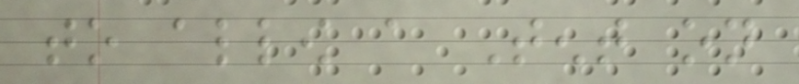to allow a Tent on
